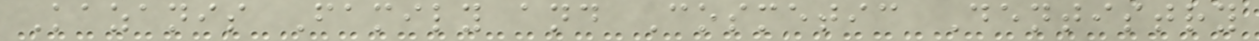Kazanis Family and Cosmetic Dentistry
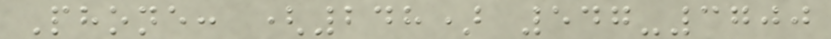Phone: (248) 547-3700
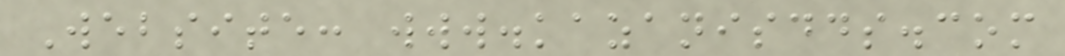Website: www.kazanisdds.com
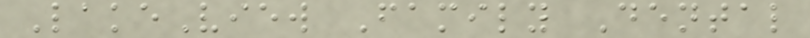LakeView Family Dental
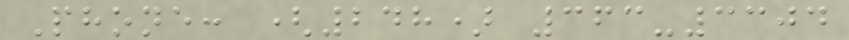Phone: (248) 363-3304
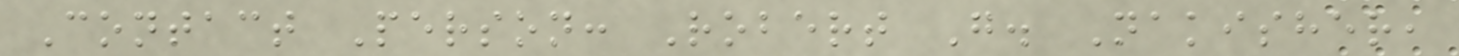Contact Person: Robert G. Nakisher,
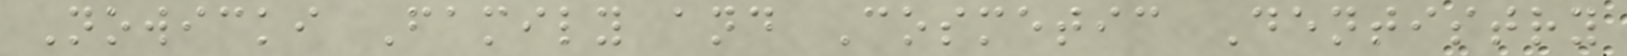Nowicki Family and Cosmetic Dentistry
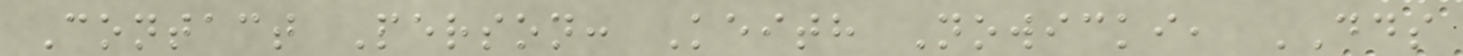Contact Person: Keith Nowicki, DDS
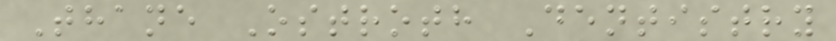Thane Ostroth Dentistry
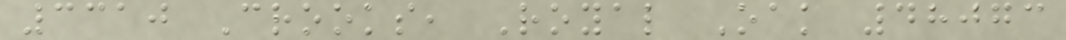3310 Crooks, Royal Oak 48073
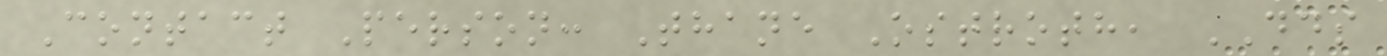Contact Person: Thane Ostroth, DDS
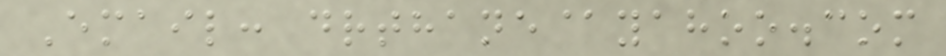Email: drthane@yahoo.com
